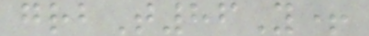grbT86Y+
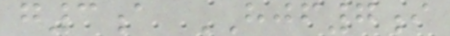g3a HJF7i
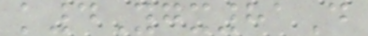k4Ygx81D
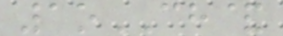1oCH&
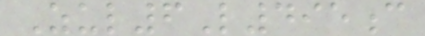Zul6L495c
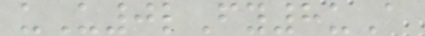uU0lFy8uA
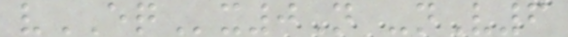vEQx0N -nV6
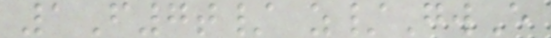1F7t/ z/GwE
